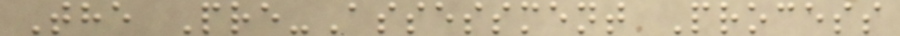The Pre-Assessment Process
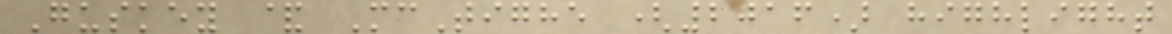Guskey & McTighe (2016) highlight
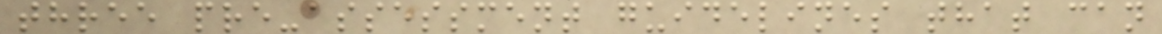three pre-assessment guidelines that can
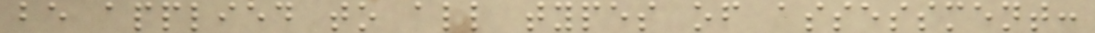be applied to all types of assessment:
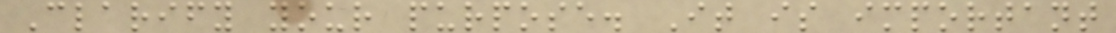Clarify your purpose. It is important
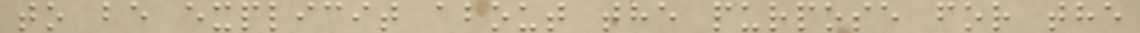to be explicit about the purpose for the
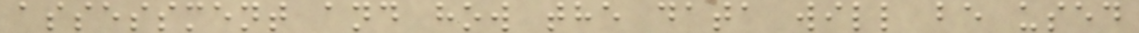assessment and how the data will be used
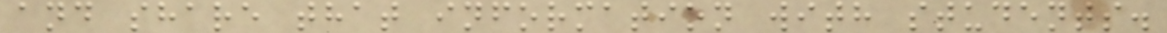and share that information with students.
